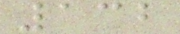132
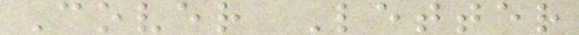Cover Letter
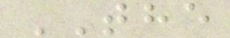THE
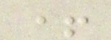+
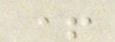+
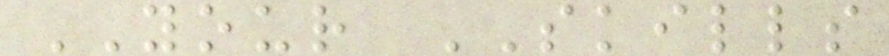YOUR SKILLS
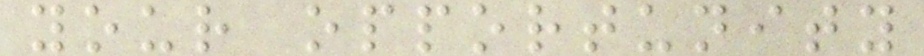your opportunity
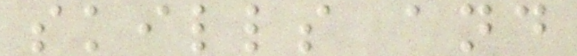skills and
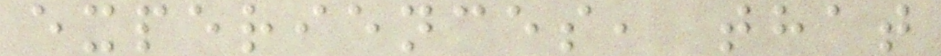experiences, that
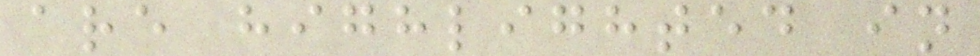are highlighted in
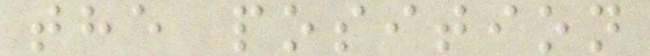the position
